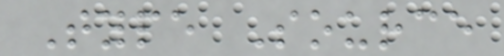Type Source
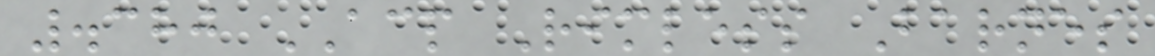.380 ACP Rimless Barnes
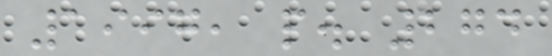1997, p. 274
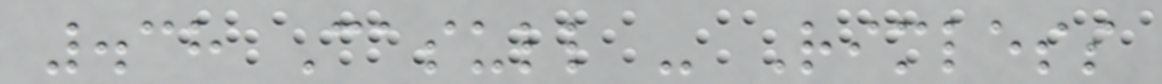.38 Casull - Rimless
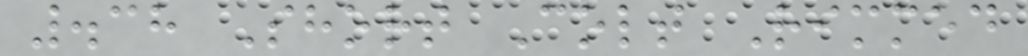.38 Short Colt Rimmed
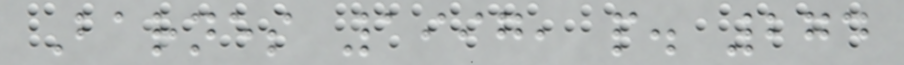Barnes 1997, p. 274
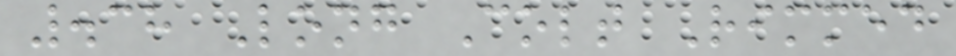.38 Long Colt Rimmed
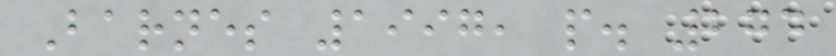Barnes 1997, p. 274
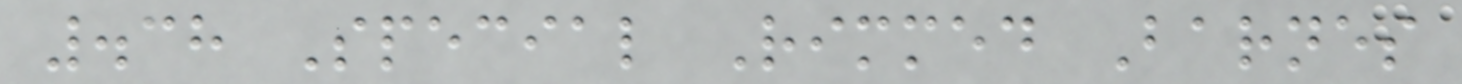.38 Special Rimmed Barnes
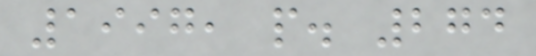1997, p. 274
